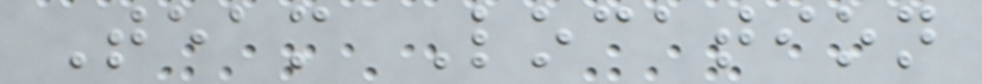Team Location
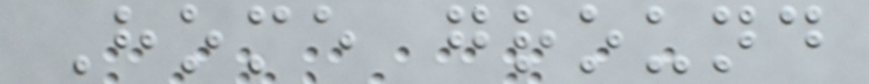Home ground
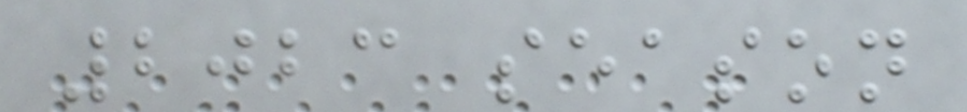2023 season
